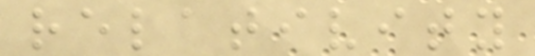relativity
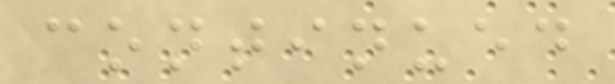continued
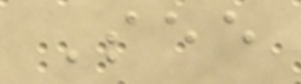See
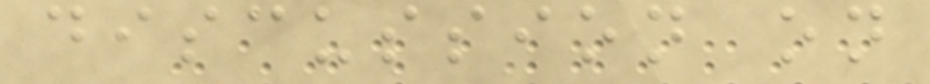discussion on
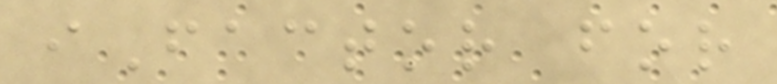iFactor for
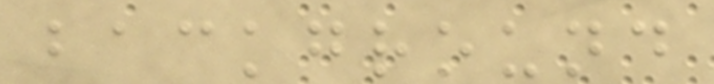background
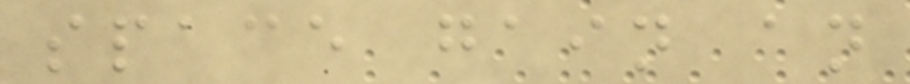space gain an
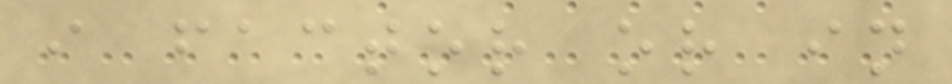i factor or in
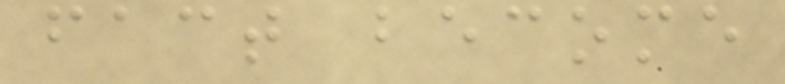fact become
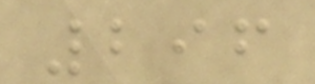296
